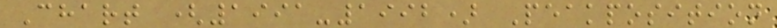Chart (1991-1992) Peakposition
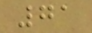71
